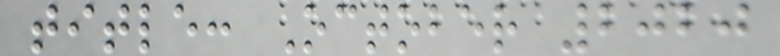title: October 2020
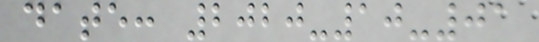date: 2020-10-01
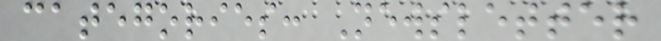categories: Newsletter
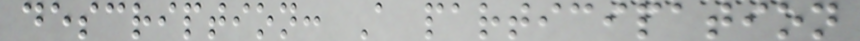description: A participation
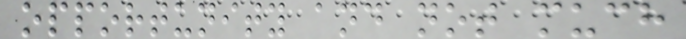opportunity and not much
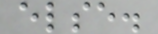else.
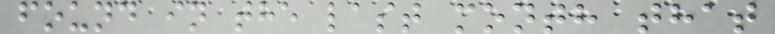found in the last month that
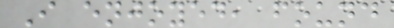I enjoyed, found
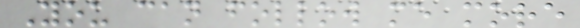You can follow me more
